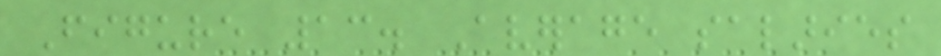Figure 13. Average salaries
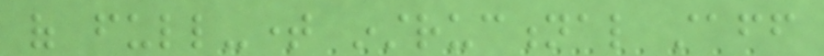of full-time instructional staff
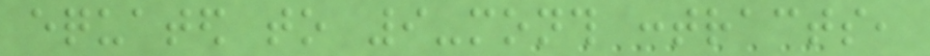equated to 9-month contracts,
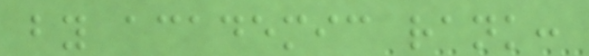by academic rank:
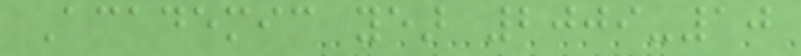Academic year 2009-10
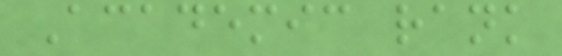Academic rank
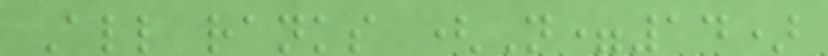All ranks (N=14)
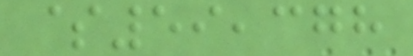$59,378
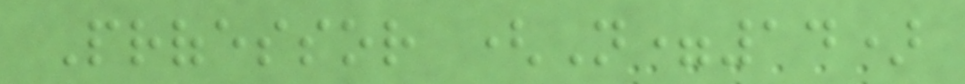Professor (N=14)
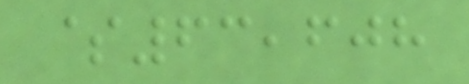$63,608
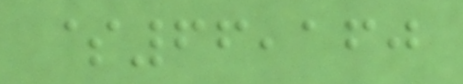$66,160
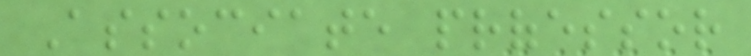Associate professor
